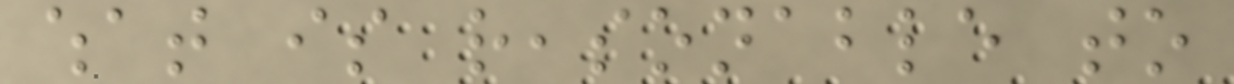what is reasonable to
